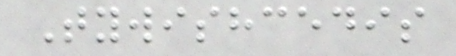Tywishcedis
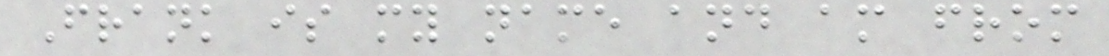Frank is my name and am from
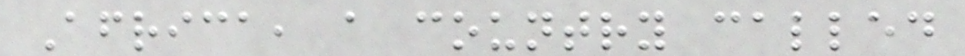Africa, a country called
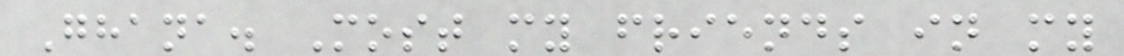Ghana. Most my friends in my
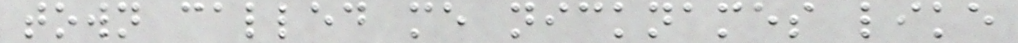town called me nicknames like
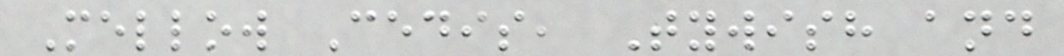Mellow Cedis, Tywish and
